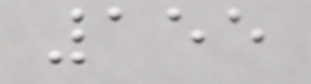155
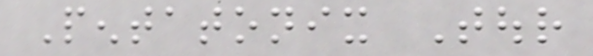Pentatonix Tour
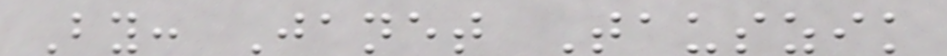By: Janet Tauszik
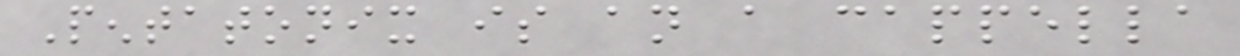Pentatonix is an a cappella
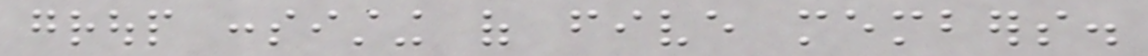group consisting of five members.
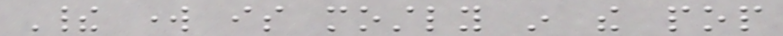Their work is mostly in the pop
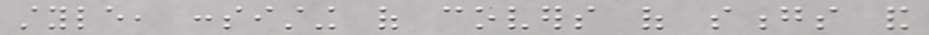style, consisting of covers of songs and
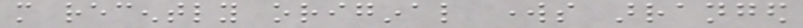more recently original works arranged
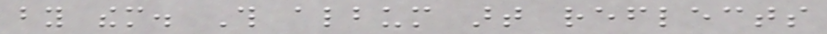by them. This album art reflects
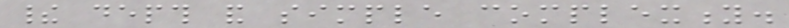their depth and simple complexity.
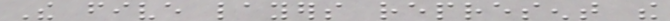The five layers represent the
